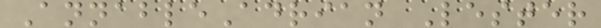AnnableAdrian Lester
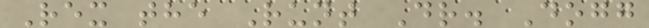Rex the Runt Dr. Dogg
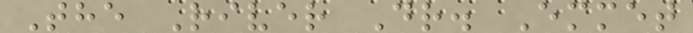The River Dr. Emmet
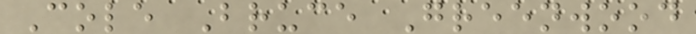Cole Bruce Greenwood
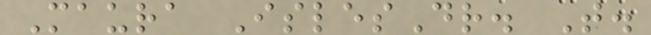Maura IslesDr. T.
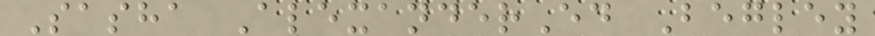Sasha AlexanderEd Begley
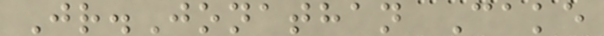Jr.Jonathan Cake
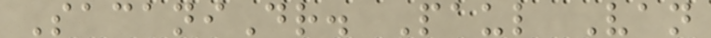SacaniDr. Paul Van
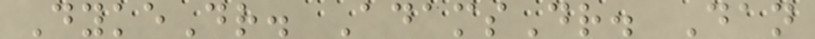DykeDr. AdamsDr. Dan
